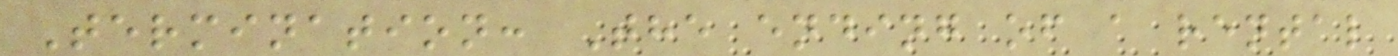Termination: The ending of a rental
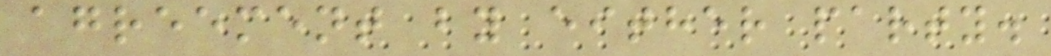agreement by either party.
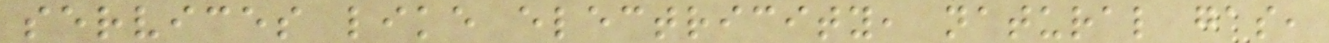services like electricity, natural gas,
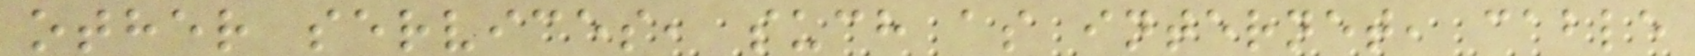other services, such as internet, cable
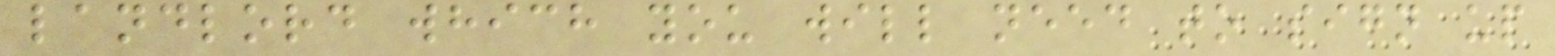landlord which you will need to sign up
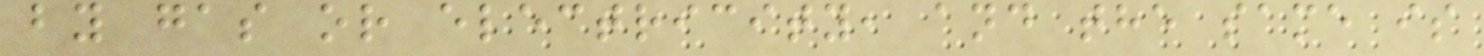by gas or electricity, and the same is
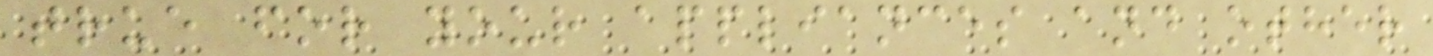true for your appliances and other
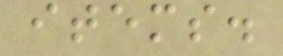items.
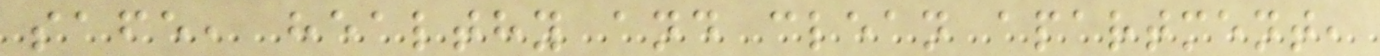safe, healthy and clean apartment,
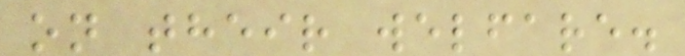on their welfare.
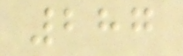287
